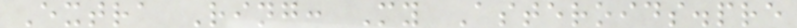Extra Ring: My Asteroids.pre
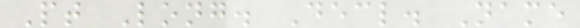Pt Long. Decl. Name
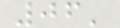06'
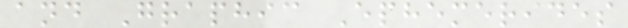and Graphic Ephemerides
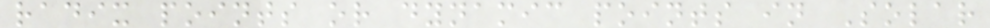radix points or dynamic points in Solar
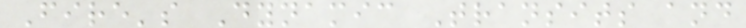Fire's Dynamic Transits and
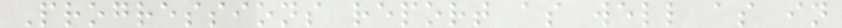Progressions report as well as in
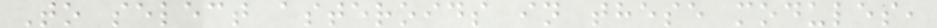To select asteroids in these modules,
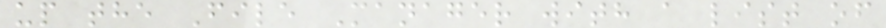up the File Manager with a list of
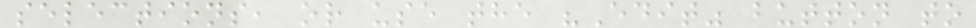selections, or use the "Edit" button to
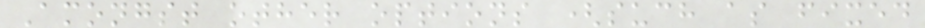Amongst other options (such as fixed
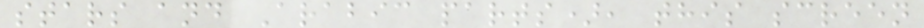stars and Arabic parts), this screen
